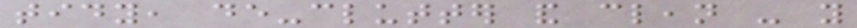tidy, de-clutter and clean - you
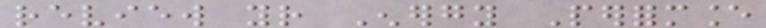review your Energy Performance
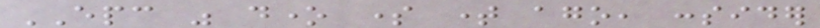EPC was done some time ago, consider
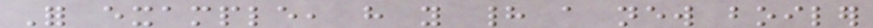For example, have you had a new boiler
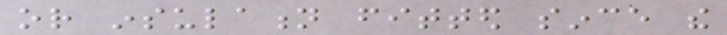or insulation fitted since the
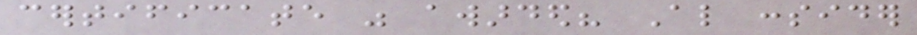certificate was awarded? Also consider
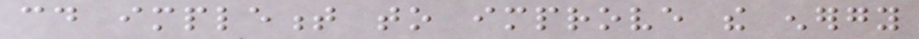could implement to improve the energy
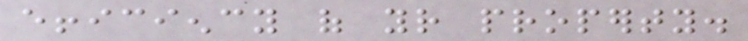efficiency of your property.
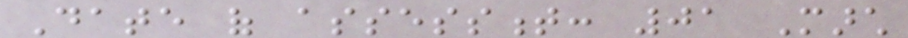Date of assessment: 01 March
